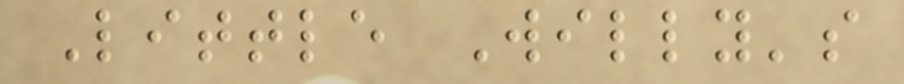Little Willy's
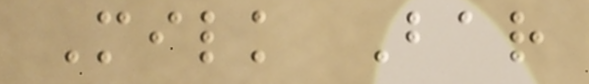Milk Bar
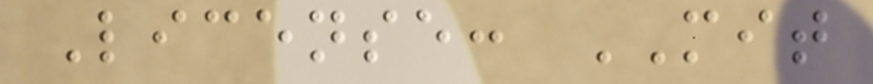License: MIT
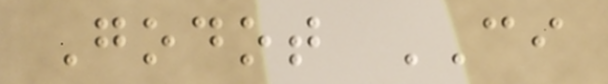Godot CI
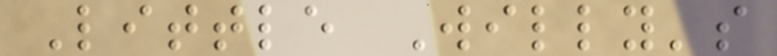Little Willy's
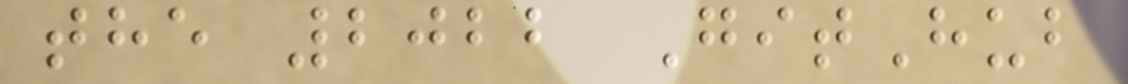the 2022 GitHub
